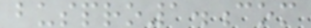buspro1.com
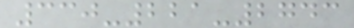330-221-2743
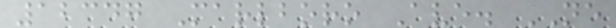12347 Marlboro Ave. NE
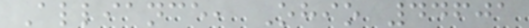Alliance, Ohio 44601
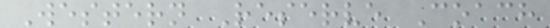Western Reserve Coach
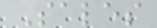Sales
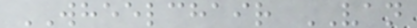WHEELCHAIR VAN
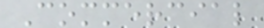Commercial
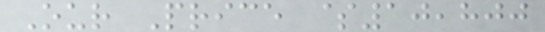Our Price $10,800
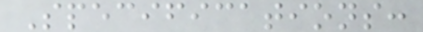Specifications:
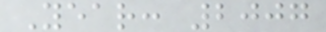Year: 2007
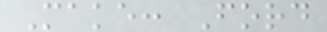Make: Ford
